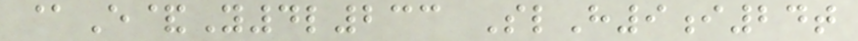@E&Y4l233 SlH9i24t
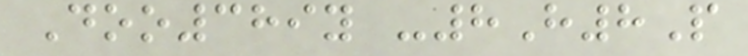Doo389y -8H8P
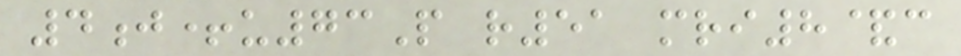4j+u73P r51 mri8&c
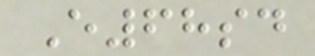E68sd
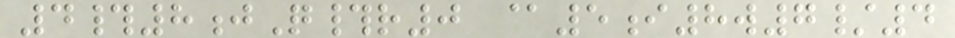4#8jQ#r0 @5i8w7/4
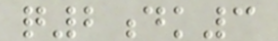q2dk3
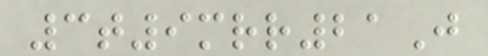3t9mrr21J
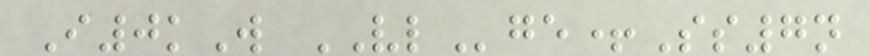I0kW VLge+Ss7n
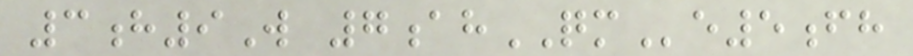3h9W 7ahQMe5fh
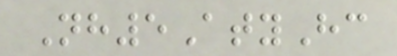Nh5AtyHc
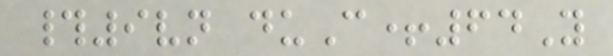#9vn duC+64Y
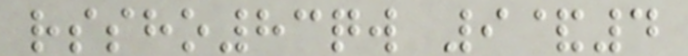rssho83qw 9&4
